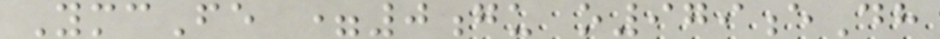YmcFe =0gu o979eDh
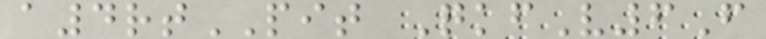a4rtPIT QkfV6F
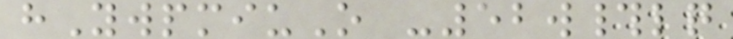hYwpmiuO -52w#lq
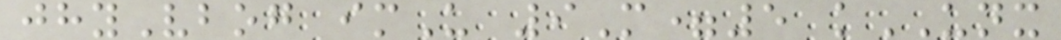jhyVbog imU 9M=5 kUNX
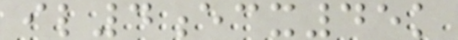il4ecx45k
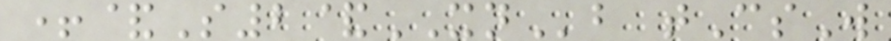+&S2&XNb tCsW
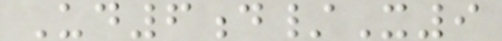Ud6d/X9
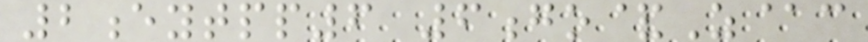2eytpp6 6go&Z@c
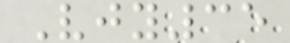Vjy35
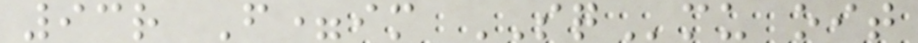93r F=im SQmu oit
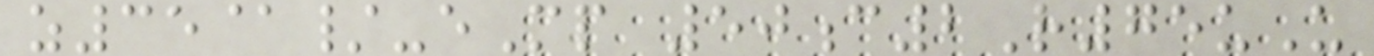z35@/-eMp 50c2R75uU
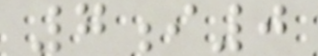7i0
